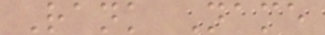Rank Name
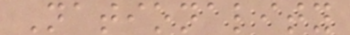Nationality
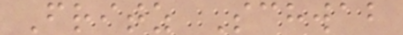Fritz Schwab
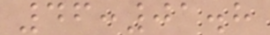46:01.8
